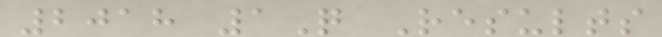2018 1Q Results
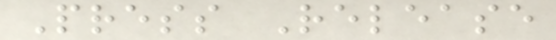Press Release
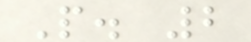P. 2
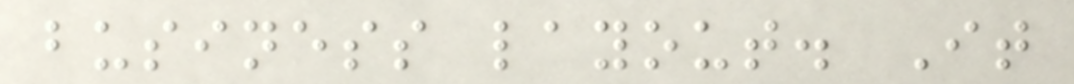business layout. It
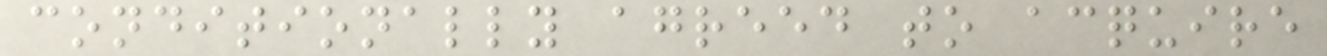conditionally agreed to acquire
